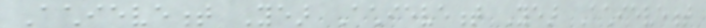Achievement Year Achievement Year Achievement
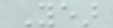Year
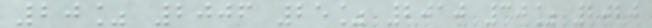20% 2006 25% 2010 30% 2020
